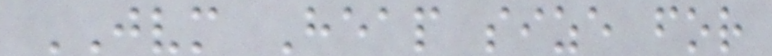JVM Heap size for
